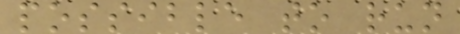possible to run
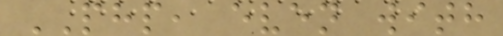PHP, even with
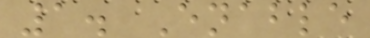1. Enable
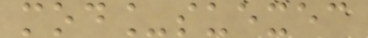mod_suexec
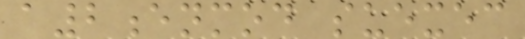a2enmod suexec
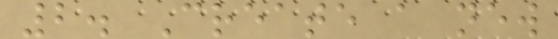2. Create a new
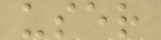user
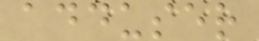adduser
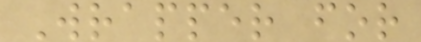Wrapper for
